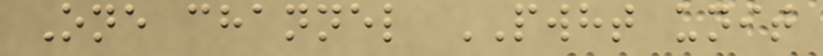One channel PWHT unit
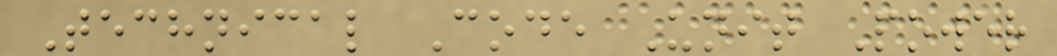Technical Code Unit Power
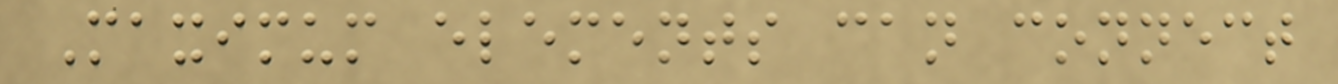Maximum elements can connect
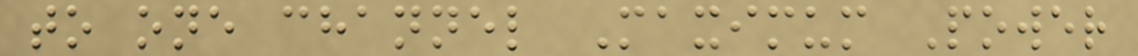to one channel Maximum Power
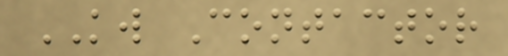KW Contactor
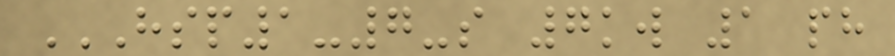HSP1-7-S 7KW 1 PH
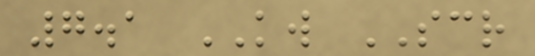7.1 KW SCR
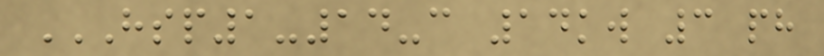HSP1-14-C 14KW 3 PH
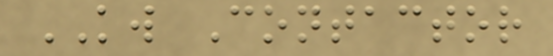KW Contactor
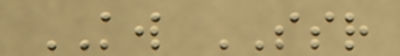KW SSR
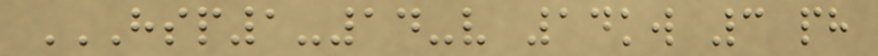HSP1-14-V 14KW 3 PH
